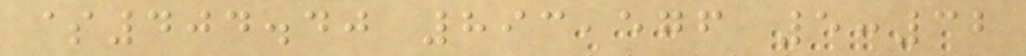$404.40 893,576 5:32
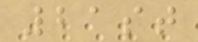21st
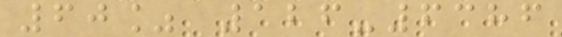60% 126-6386
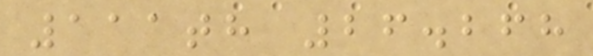111th 26.268
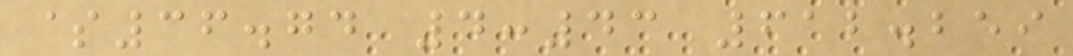$36.74 4:43 612.259
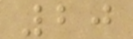20
